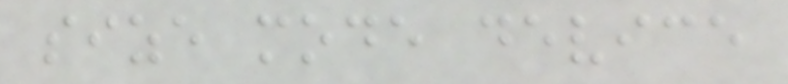size mode device
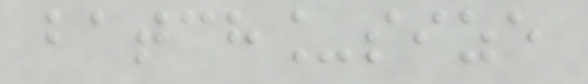batch_size
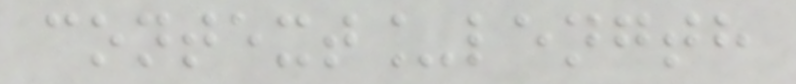context_length
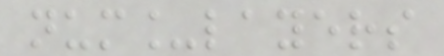num_layers
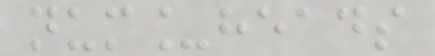num_heads
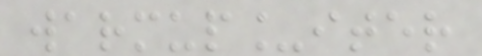warmup_iter
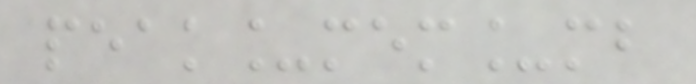peak_mem_mb
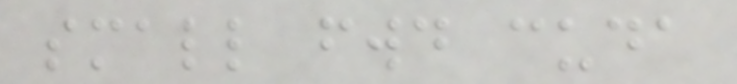small fwd cuda
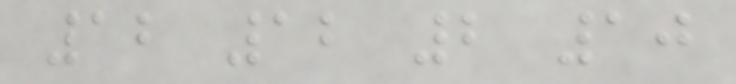12 12 2 10
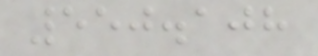550.108
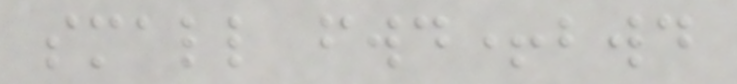small fwd+bwd
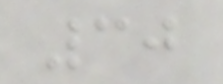30
